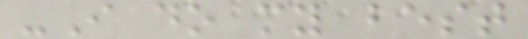-I do my best
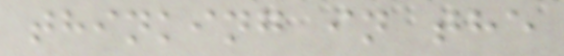thinking in the
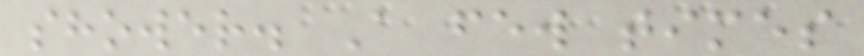shower. A few times
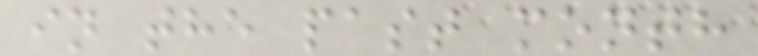in the past month
